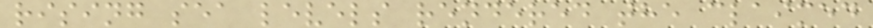rising sea levels rendered the claimed
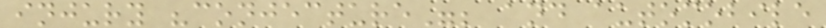injury "conjecture"; and automobile
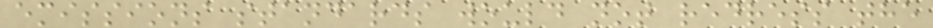emissions standards would not redress the
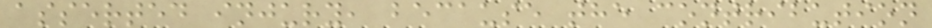asserted injury, because the contribution
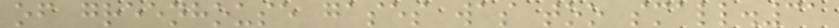of greenhouse gases was too small.31
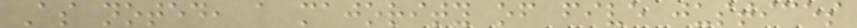As noted, a majority of five justices
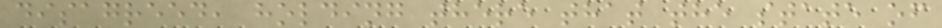disagreed, holding there that the state of
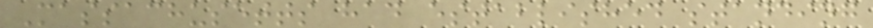Massachusetts had established standing
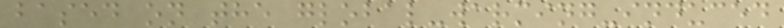based on the global-warming-induced
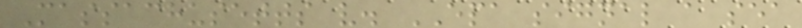Massachusetts v. EPA signal a sea
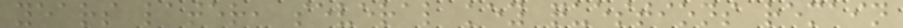years later, several key questions remain
